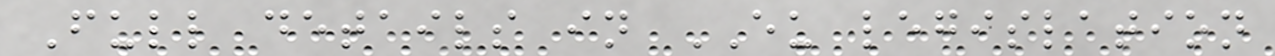Full details in EU legislation
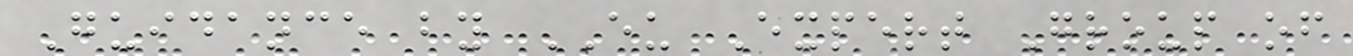Guidance by EU Expert Group of
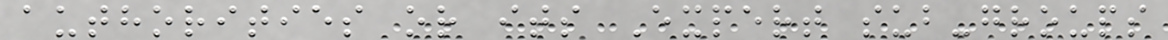authorities or its Expert sub-groups
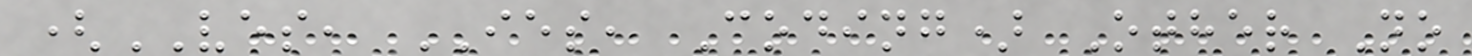(VES, IES, Coding) Other No
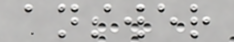answer
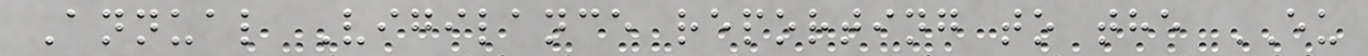Annual Vigilance reporting to the EU
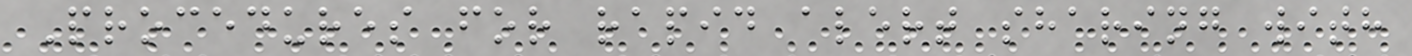Procedures for rapid alert sharing with
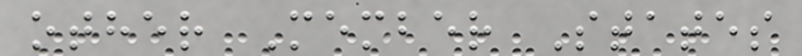other Member States
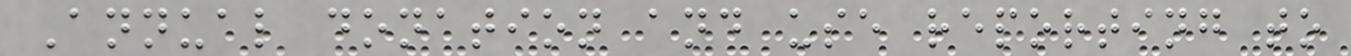Annual donation and use reporting to
